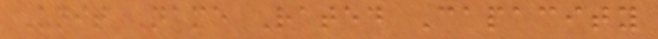Unit Name Rated Capacity
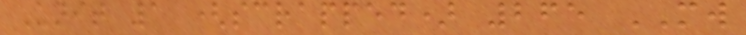Unit 1 (scrapped) 265 MW
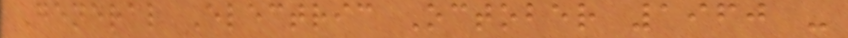General Electric October 1960 -
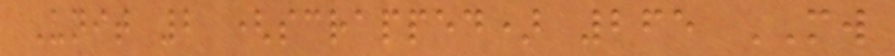Unit 2 (scrapped) 265 MW
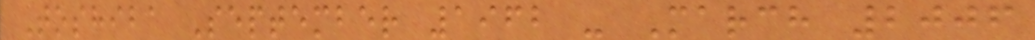Toshiba September 1962 - March 2006
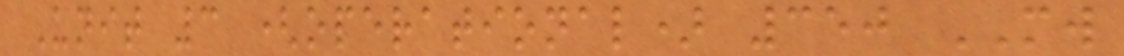Unit 3 (operational) 350 MW
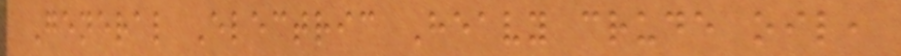General Electric Heavy crude oil,
